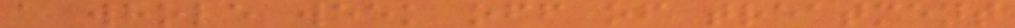a whole week off of treatment
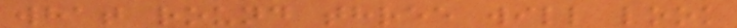what round three will look
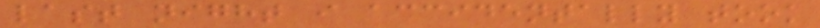last night i accidentally took
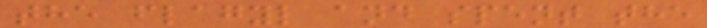the flagyl and spent the
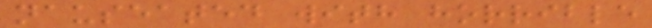nauseated with horrible
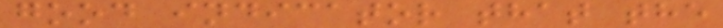good indicator that the
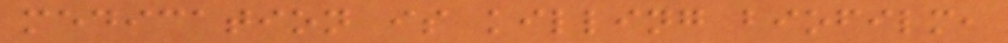medication is killing biofilm,
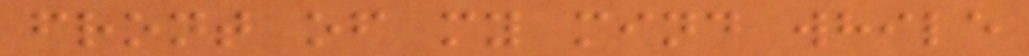front of my mind while
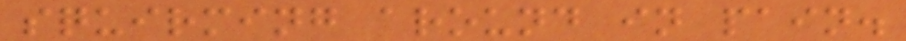squirming around in pain.
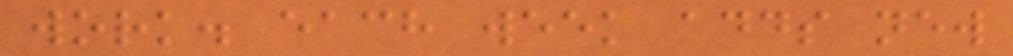work. each week adds new
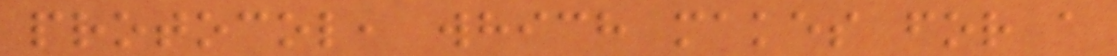protocol, which makes for a
